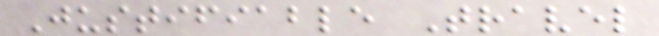Justifiable Travel
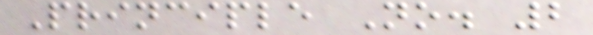Principle No. 2
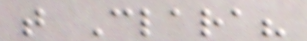t Clara?
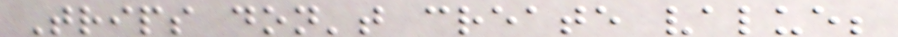Trips don't create value;
